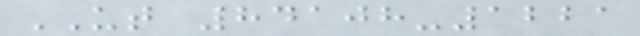UT 84108-1221
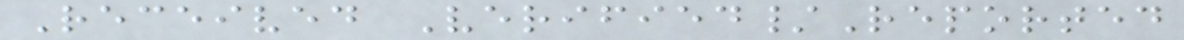Received Verified/Reported
